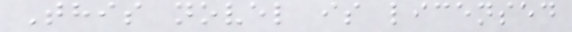This novel is licensed
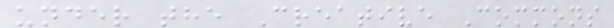under the Creative Commons
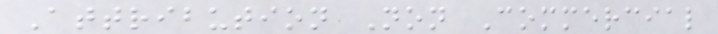Attribution Non Commercial
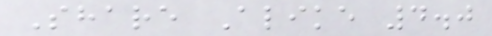Share Alike 4.0
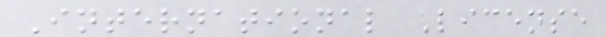International License
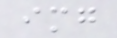img
